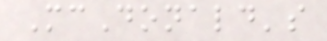McDonald's
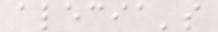alecia's
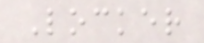Locker
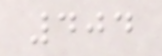404
